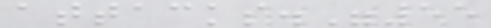attacks."55
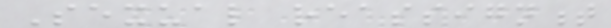Sexual reassignment
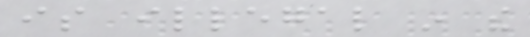is illegal in the
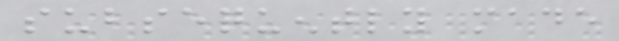subsequently made
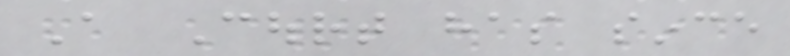A Court has since
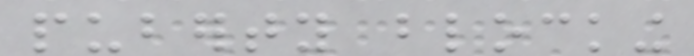puberty blocking
